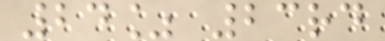24% 23rd
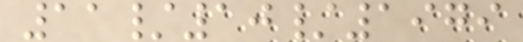11/10/1979
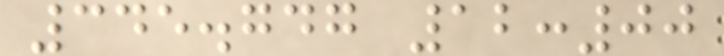345.747 12:00
